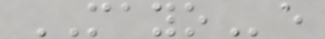MAYOe
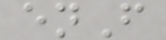enF
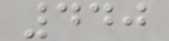440
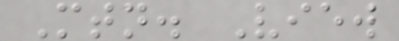Mtn. View
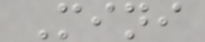Mini
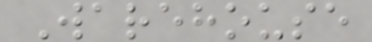Warehouse
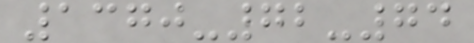1370-72-74
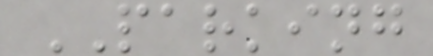PARKING
